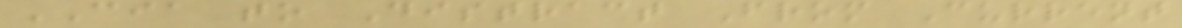CIA to Distract From Current
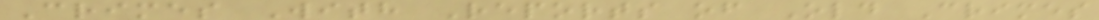Crimes With Reports of Old Crimes
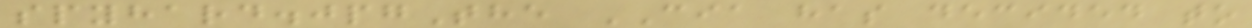spyhard.jpgThe CIA has decided to
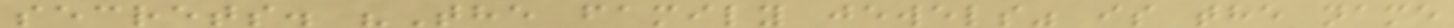secrets. "The family jewels" is the name
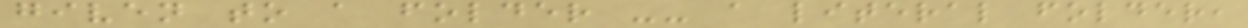given to a folder -- a literal folder,
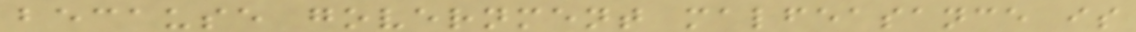because government malfeasance is
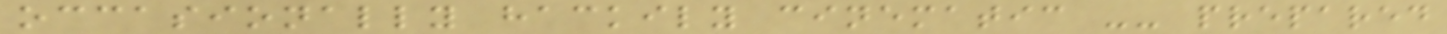occasionally hackily cinematic -- prepared
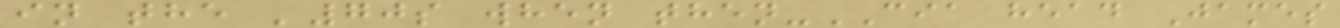in the '70s when then-CIA head James
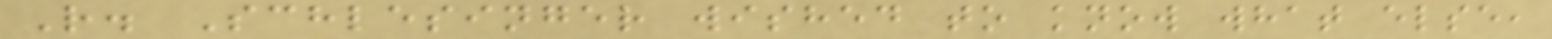R. Schlesinger wished to know what else,
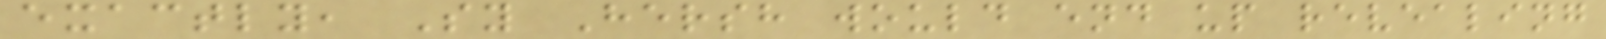exactly, Sy Hersh would end up revealing
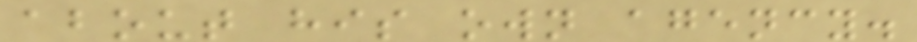about his own agency.
